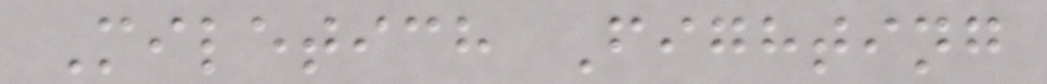Miletich Fighting
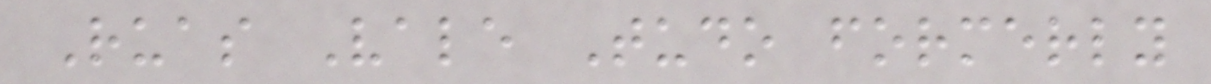Ruas Vale Tudo formerly
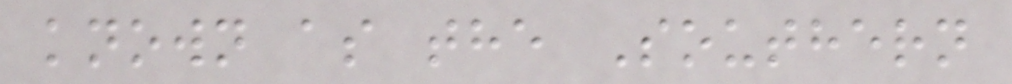known as the Southern
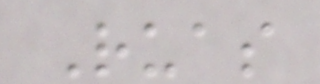Ruas
